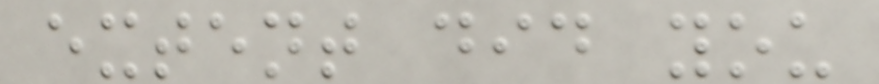extent did you
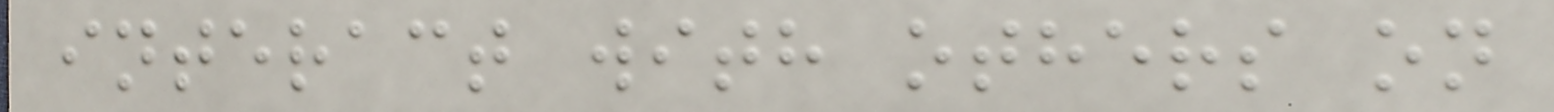interact with others on
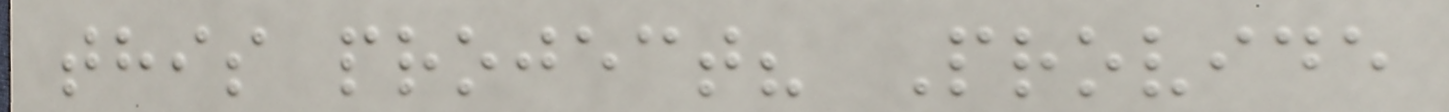this project? Provide
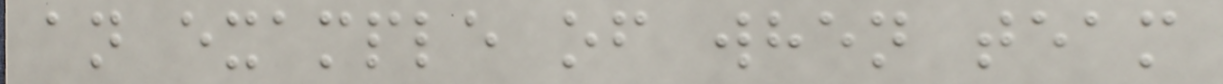an example of when team
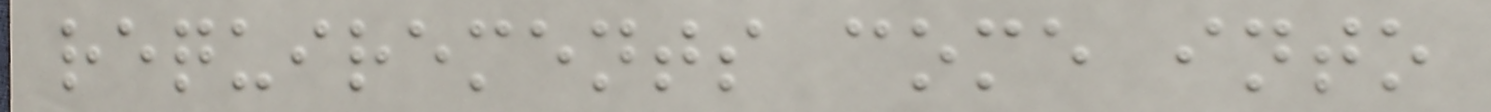requirements come into
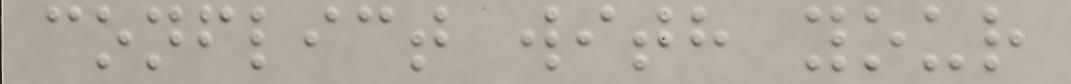conflict with your
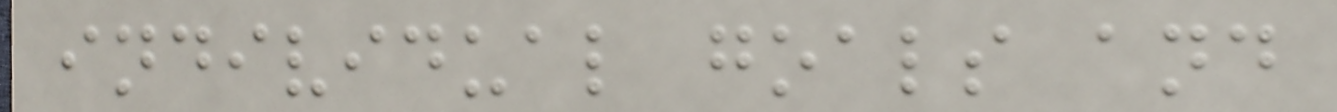individual goals and
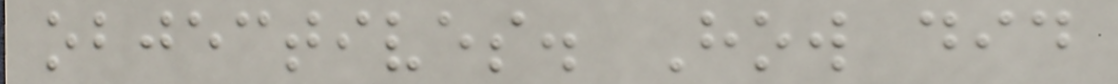objectives. How did
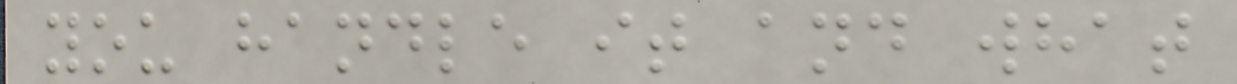you handle it and what
